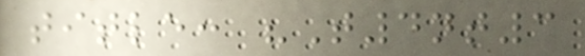title: "T4nt3
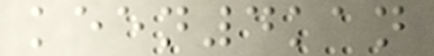keen4kan
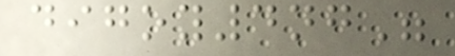digoy4ng"
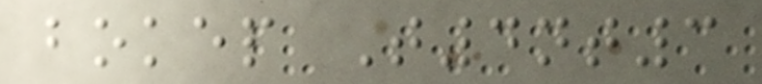bokep T4nt3
